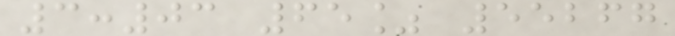3:03 65% 55267
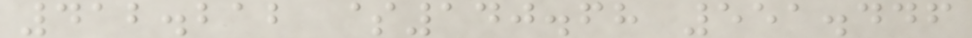412.212 $140.68 551.446
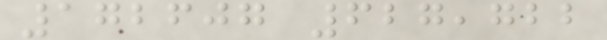172607 627,722
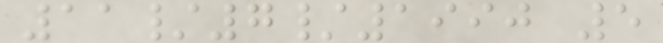11/7/1990 5
